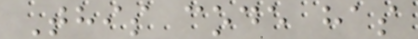This code has
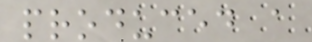produced a
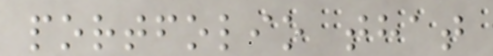portfolio that
